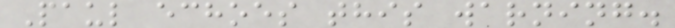Paul echoes this warning.
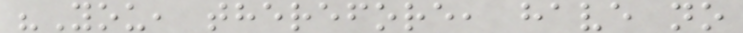"You, therefore, have no
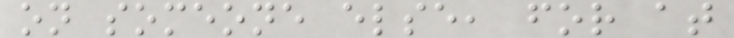on someone else, for at
